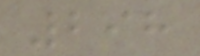298
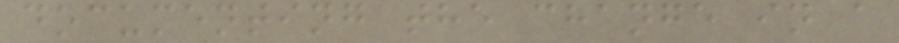documenting the change in a
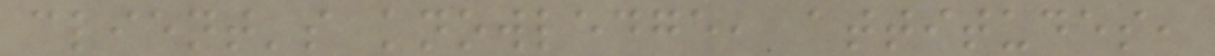client's knowledge, attitudes,
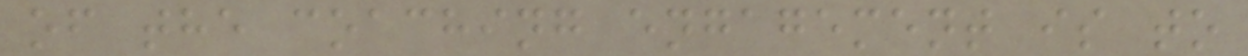of the coaching engagement is to
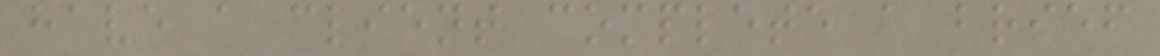have a client complete a brief
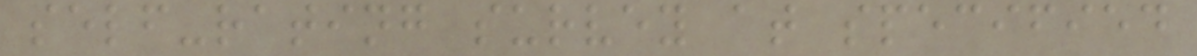self-rating survey at specified
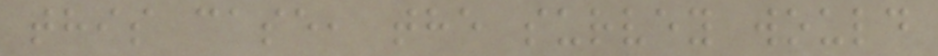this case, the survey would
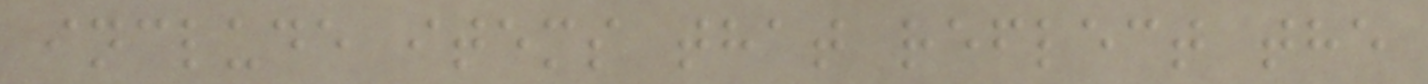include items that reflect the
